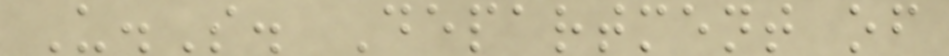U.S. Department of
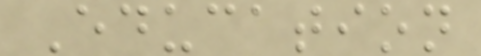Education
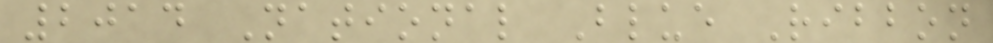2014 National Blue Ribbon
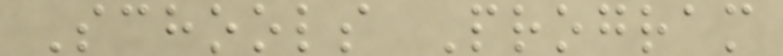Schools Program
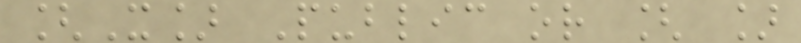[X] Public or [ ]
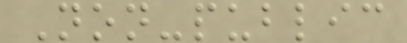Non-public
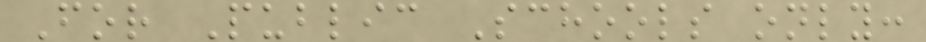For Public Schools only:
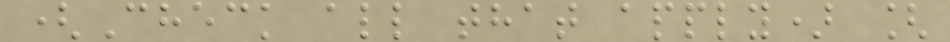(Check all that apply) [
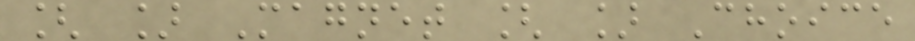[ ] Magnet [ ] Choice
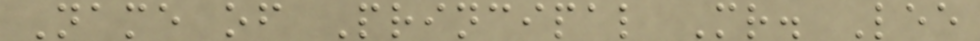Name of Principal Mr. Lee
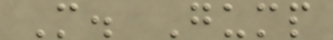M. Gump
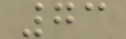73
